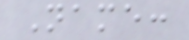Name:
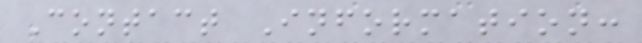Contact Information:
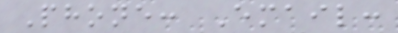Phone: Email:
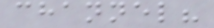channel?
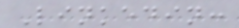Linkedin:
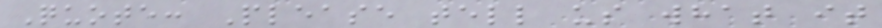Quote: Please tell us what it
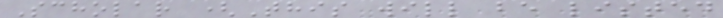Scholar (This will be listed
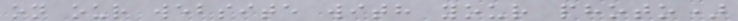on our website with your photo)
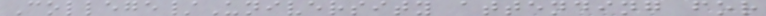College/University attending for
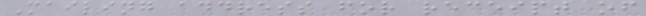Mailing address for receipt of
